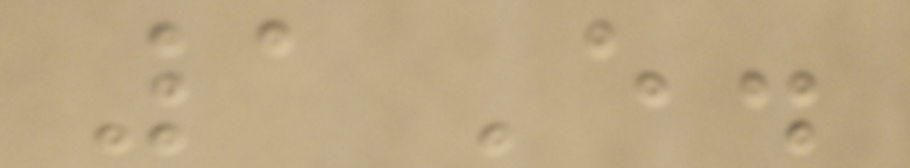1E.
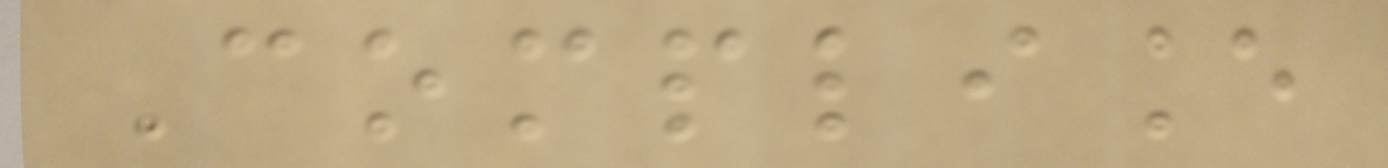Compliance
